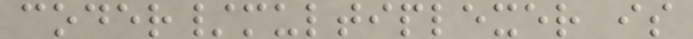coder/multiplexer is
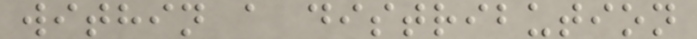within a distribution
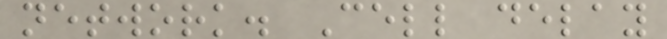network. Cell delay
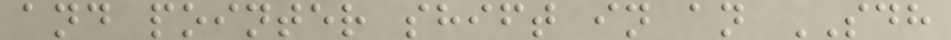and pointer shift in an SDH
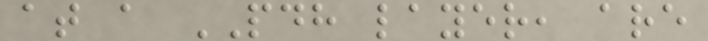at a PDH layer, are
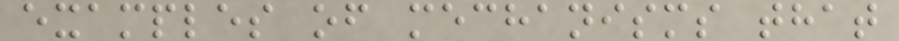examples of mechanisms that
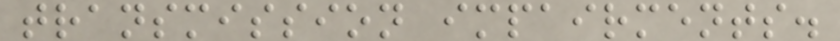transmission impairments.
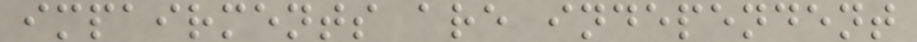impairments are independent
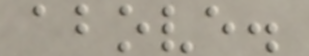above.
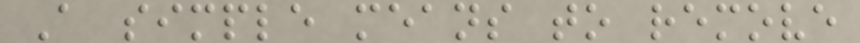A simple means to remove
